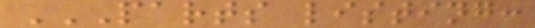PARTS LISTING:
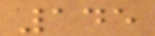145
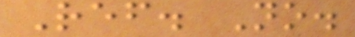Ref. No.
